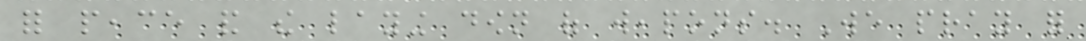for peace and the laying down of weapons. We pray for
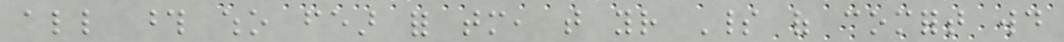all those who fear for tomorrow, that your Spirit of comfort would
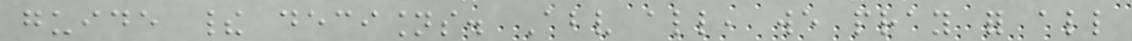guide their decisions. Above all, we pray for all
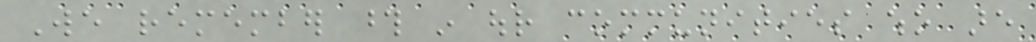We remember those in our communities who are
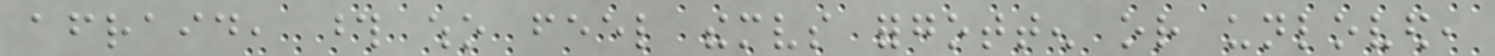afraid, those who feel themselves forgotten or unloved,
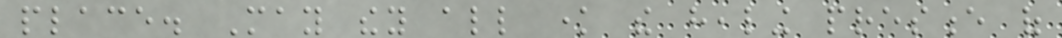place. May they all know the healing presence of
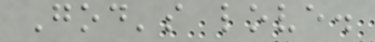God's love.
